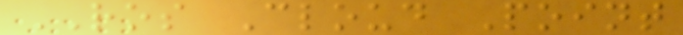ROS Cloud Point
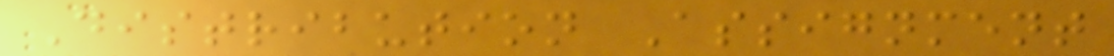Distribution Assignment
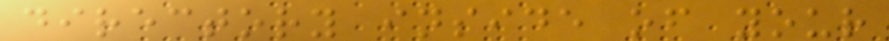directory inside of your
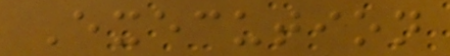Execution
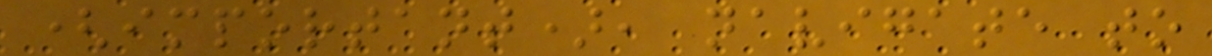(important), navigate to
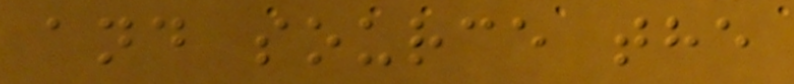and source the
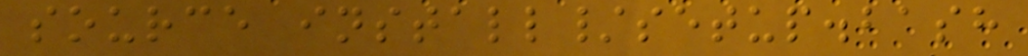source install/setup.bash
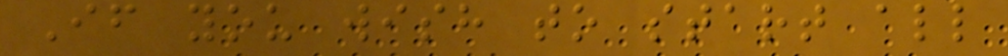If you wish to start all
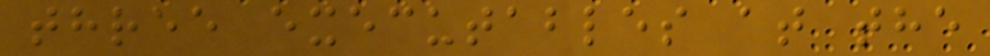three executables at the
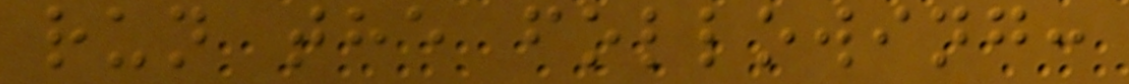run the following:
